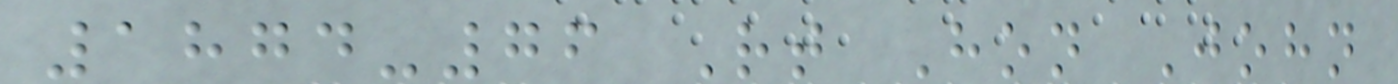1874-76 Rt Hon John
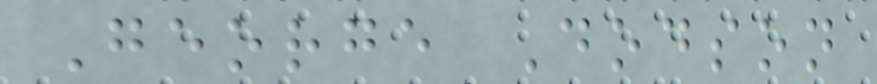George Dodson
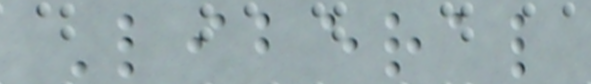Liberal
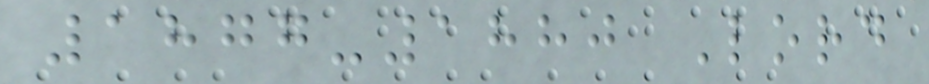1877-1880 Lord
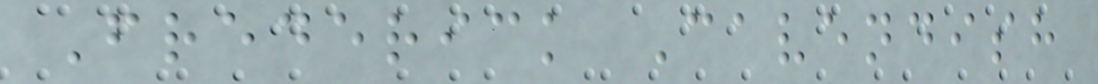Frederick Cavendish
